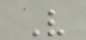V
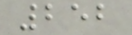252
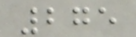275
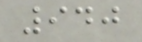940
